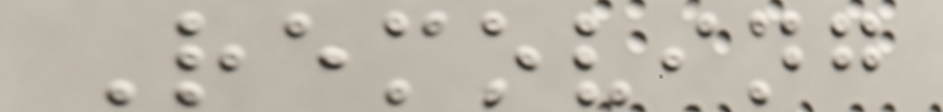Removing
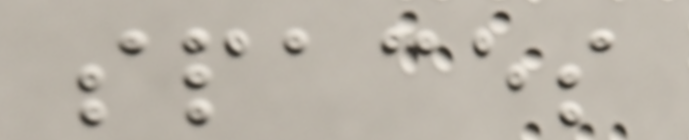spaces
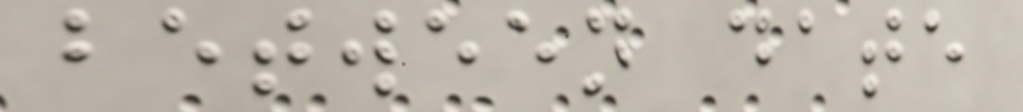between date
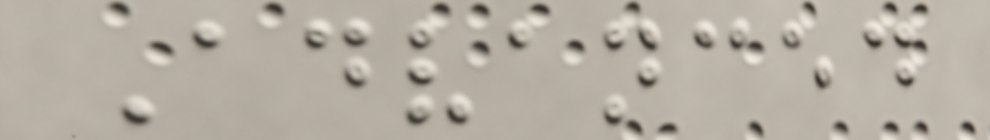Advanced
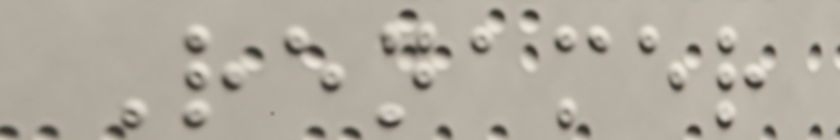Renamer
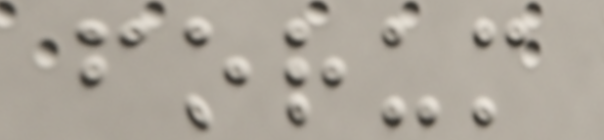forum
